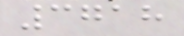3718
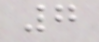7
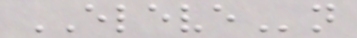ELEVEn
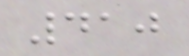410
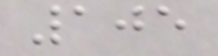105
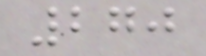270
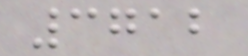3712
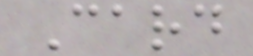Card
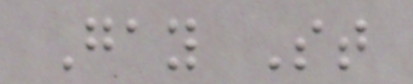Gay St
